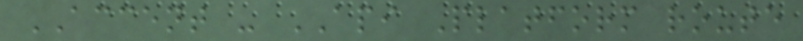ACCENT - API Platform route
